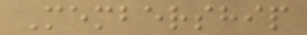Membership
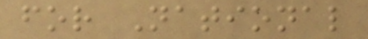for National
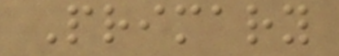Primary
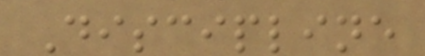Discipline
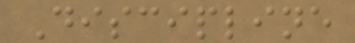Discipline
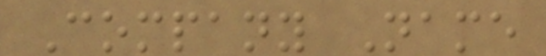Company Name
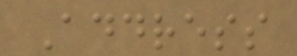Address
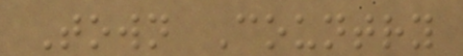Town Country
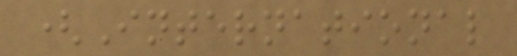(International
